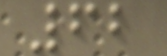62
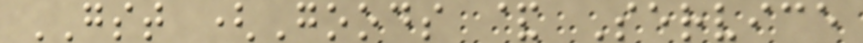GST (Goods & Service
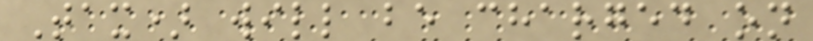Tax) will be charged on
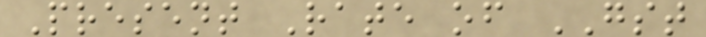Present Rate of GST
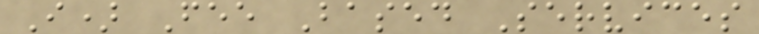I) Fee Based Services
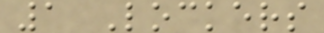1 Lockers
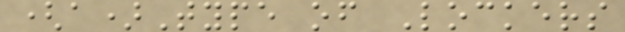(a)Type of Lockers
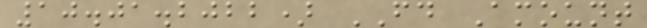10.01.2022) FD Amount
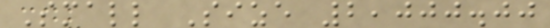Small Size 2,000.00
